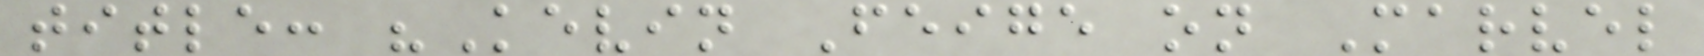title: "Kevin Feige on Marvel
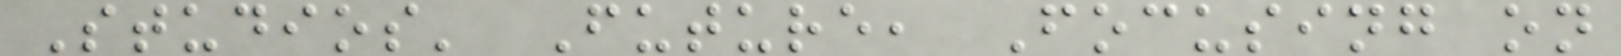Studios' Future, Focusing on
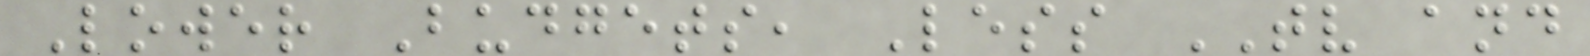Lower Budgets, Less TV and
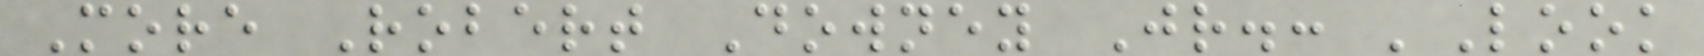More Robert Downey Jr.: 'Look
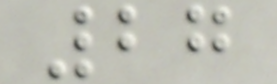27
